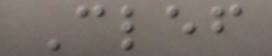Clef
